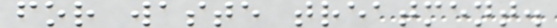for waste treatment.
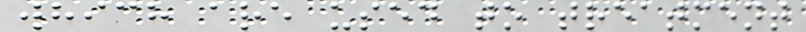which are used to treatment
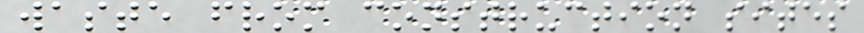waste from construction sites
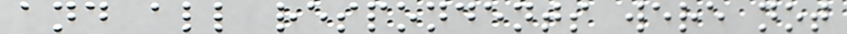and all respondents were not
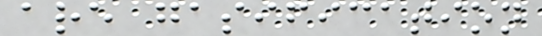are gasification
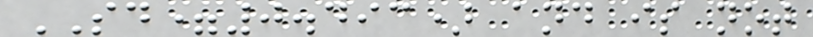SD=0.493) and is not
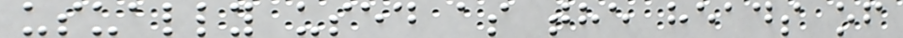usually used as the heads of
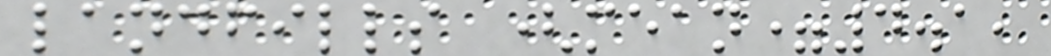landfills (mean=4.1,
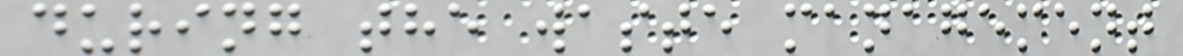during the waste management
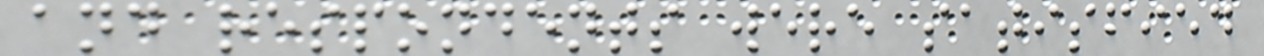and respondents were satisfied
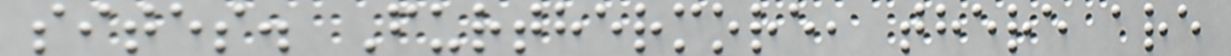sites. Furthermore, there are
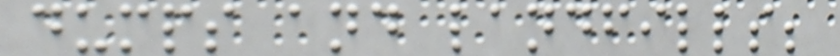dumps and landfills;
